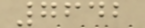7642
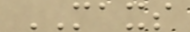MAXS
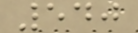540
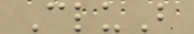CluB
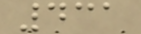431
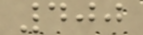400
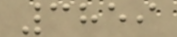3859
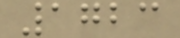1723
